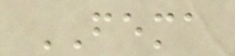FEMA
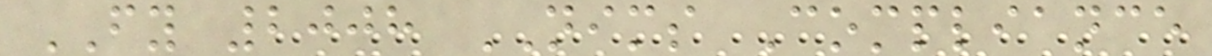FY 2008 NIMS Compliance
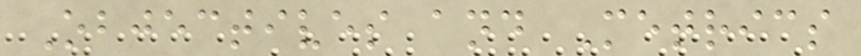Objectives and Metrics
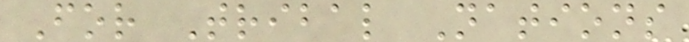For Tribal Nations
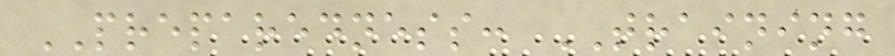PREPAREDNESS: TRAINING
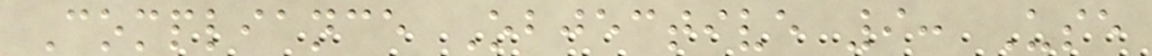Compliance Objective 9: Use
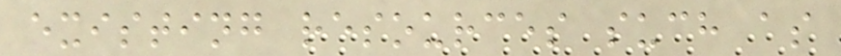existing resources such as
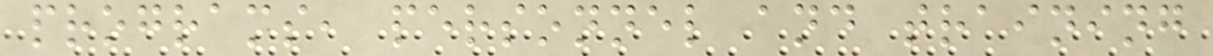programs, personnel and training
